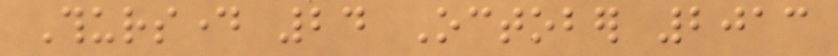Thursday 24 October 2013
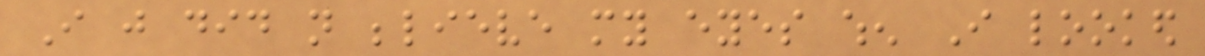I just did not believe my eyes when I looked
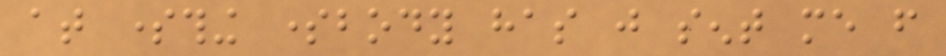at something somebody has just sent me from
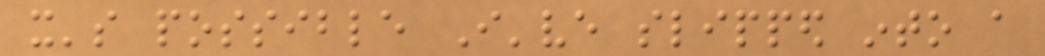it's possible I've slipped into a
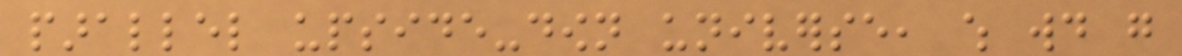parallel upside-down universe, which would go
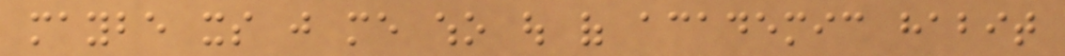maybe its just me who out of academic habit
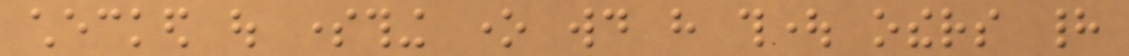checked out something one would have thought others had
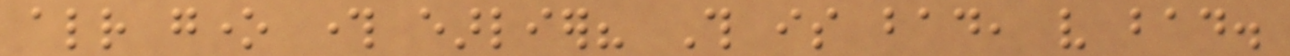already gone through earlier? This is bad, very bad.
